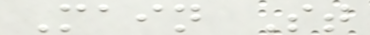Main St
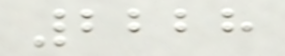2228
